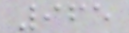965
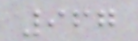967
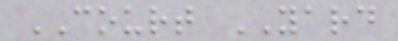COURT YARD
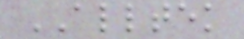ALLTEK
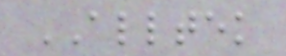ALLTEK
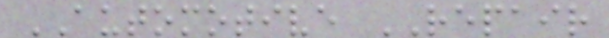AUTOMOTIVE REPAIR
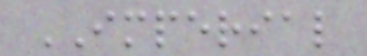IMPERIAL
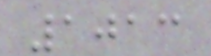1013
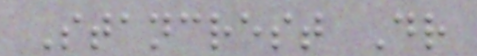Stancrest Dr
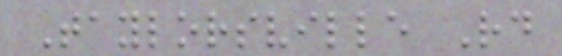Taylorsville Rd
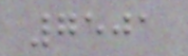7501
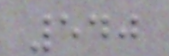540
